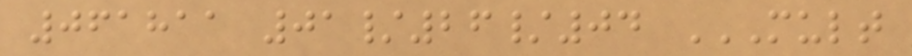061811 01/26/04 MULT
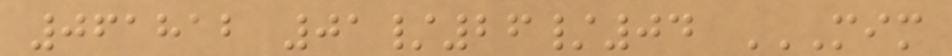061812 01/26/04 MIM
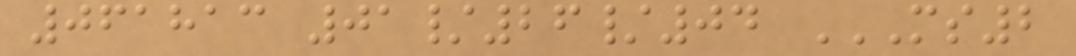061813 01/26/04 MS2
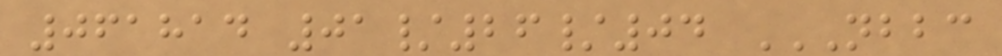061814 01/26/04 NBBC
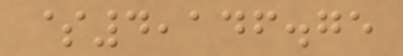$4,146.75
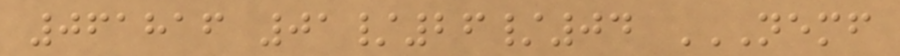061816 01/26/04 NEMF
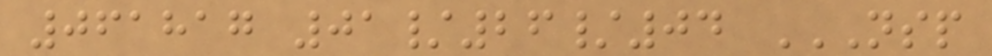061817 01/26/04 NSP
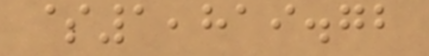$1,819.72
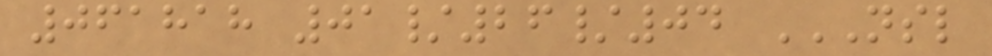061818 01/26/04 NSL
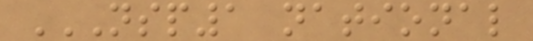NSP1 NATIONAL
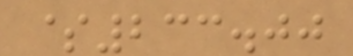$233.00
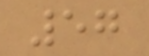57
